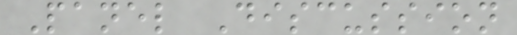Panel Discussion
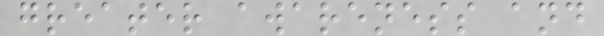greater awareness and
